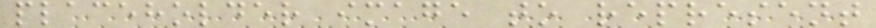placeholder image to represent
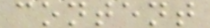content
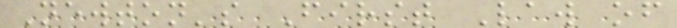Newton's First Law of
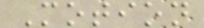Motion
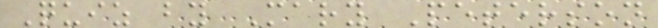Quiz by Mary Peterson
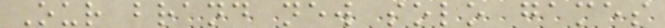Our brand new solo games
